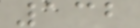132
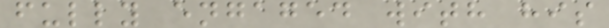fully engaged with his
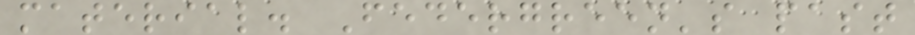material. Federgreen's past
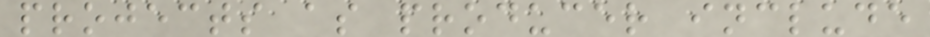projects as producer include
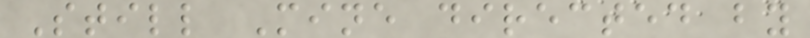Still Mine directed by
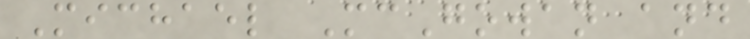Michael McGowan and
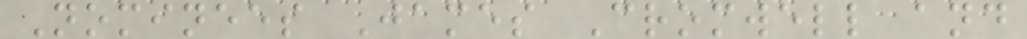Nominees James Cromwell and
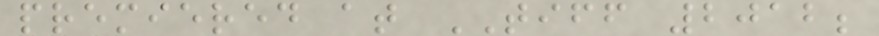premiered at TIFF 2012;
